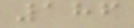186
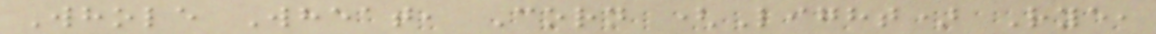Whole Wheat, Corn (Light) Rye,
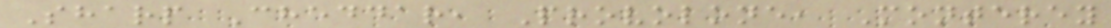Sharp Cheddar, Provolone, Monterey
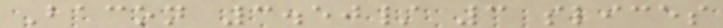Bacon 3.50/ 3 slices
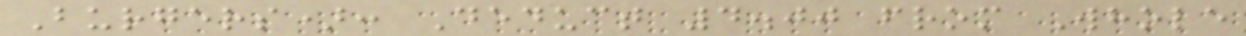Burgers): Deduct 4.00 from Whole
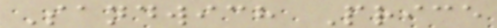Sandwich Price
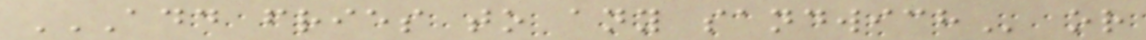ADD FRIES TO ANY SANDWICH or
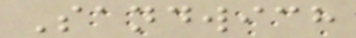Sandwich
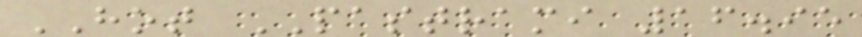HOT PASTRAMI 16.95
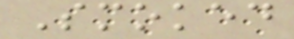Smoked
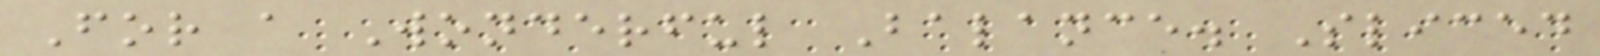For a Wonderful Balance. Sliced
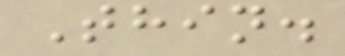Thin.
